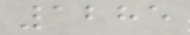1285
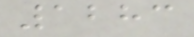1283
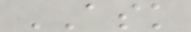ASK
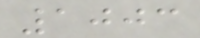1003
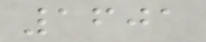1601
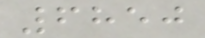6850
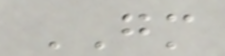GM
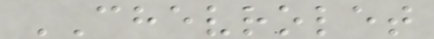CHEVROLET
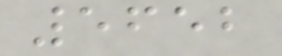5652
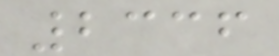2336
